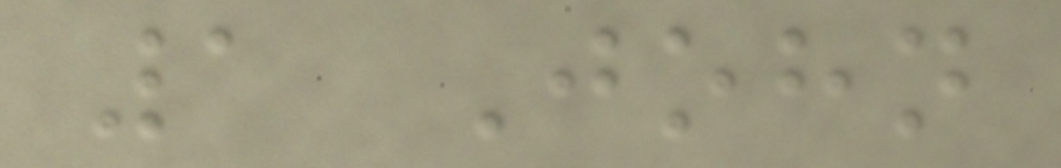1 John
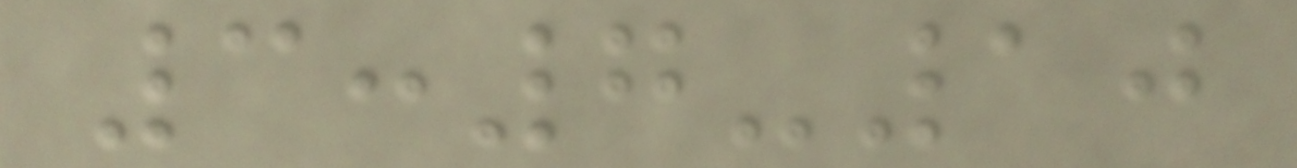3:7-10
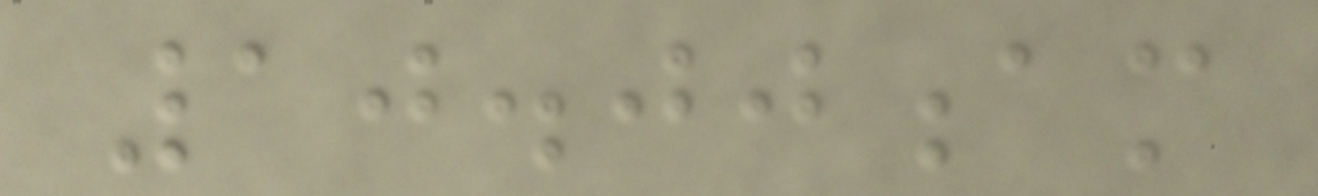10.00am
